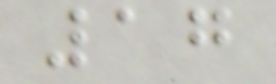17
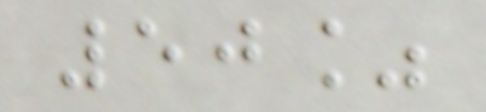50%
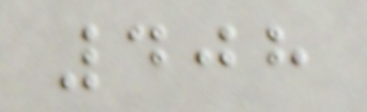408
